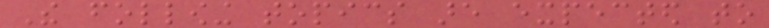The following topics are expected to
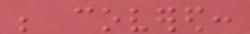be covered:
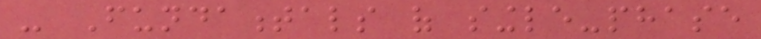- Fundamentals of single-phase
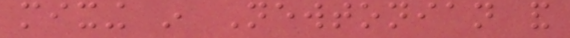mixing in Newtonian and
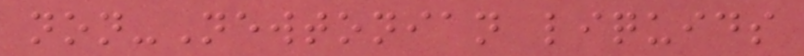non-Newtonian liquids
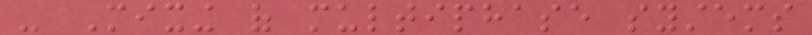- Mixing of multiphase systems
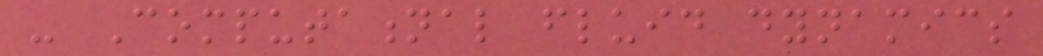- Computational fluid dynamics
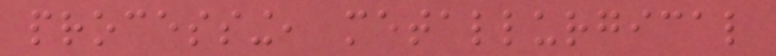processing, metallurgical
